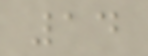14
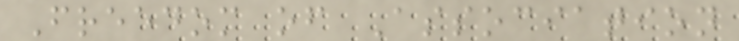Freedom of Association
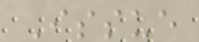Issue
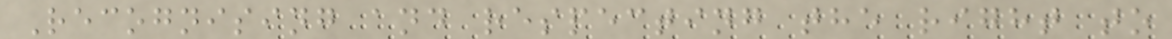Recognising and respecting the right to
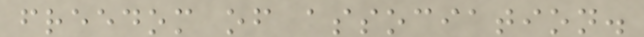freedom of association.
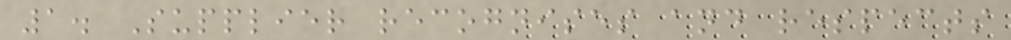1. Supplier recognises and respects
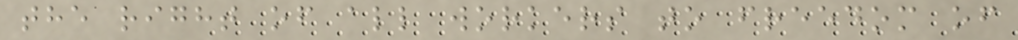the right of all workers to freedom of
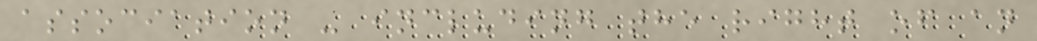association - including the right of an
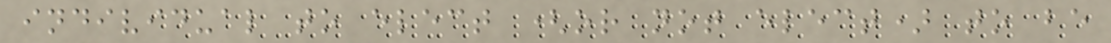individual to elect (or not elect) to be
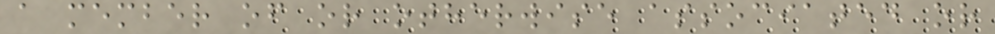a member of or otherwise associated or
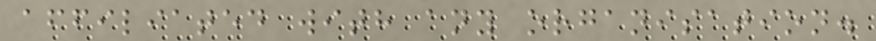affiliated with any organisation.
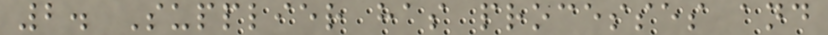2. Supplier has processes and
